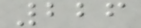226
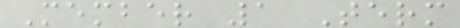Member 1 Term
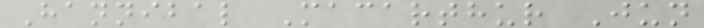Hannibal Macarthur Jun
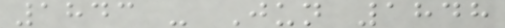1843 - Jun 1848
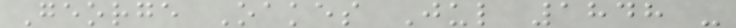George Oakes Jul 1848 -
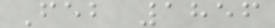Feb 1856
